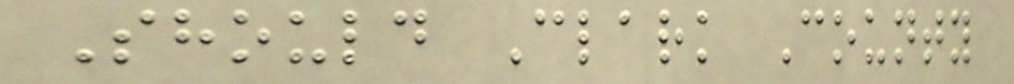Should Clark County
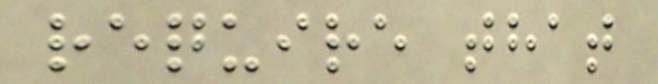require that
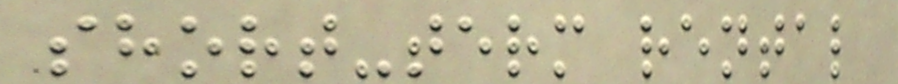short-term rental
